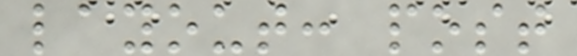layout: post
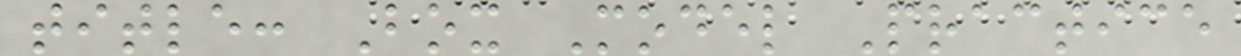title: Box Model Practice
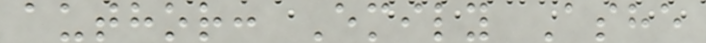author: Emily Ashe
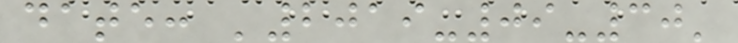date: '2019-09-30'
